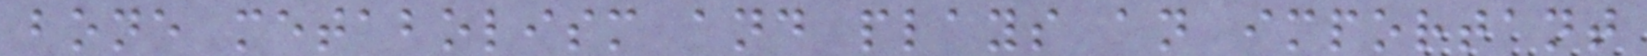bone metabolism and plays an important
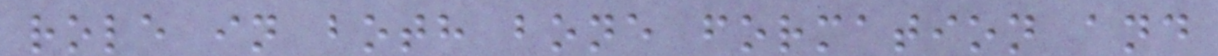role in both bone formation and
